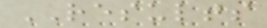RESULTS
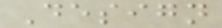Design
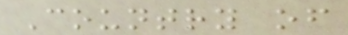Country of
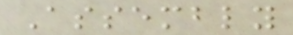Assembly
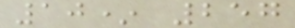10* 257
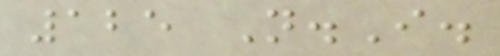125 N.I.
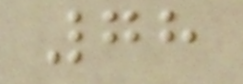78
